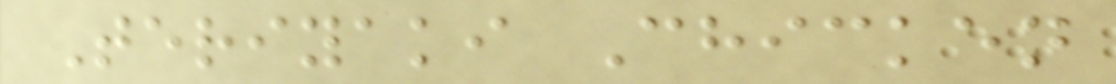Teriyaki Chicken
